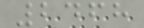2468
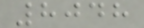8048
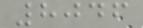8046
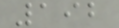192
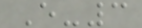E-3
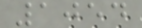1054
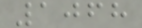1068
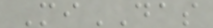MiDAS
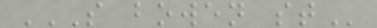S BOWEN ST
